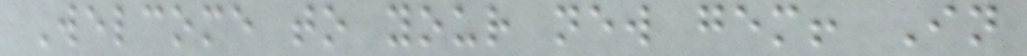Welcome to your new gem! In
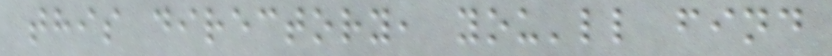this directory, you'll find
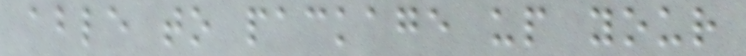able to package up your
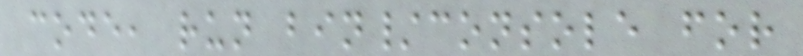code, run bin/console for
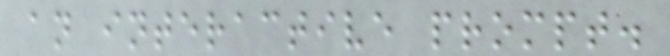an interactive prompt.
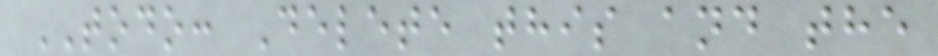TODO: Delete this and the
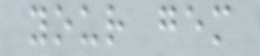your gem
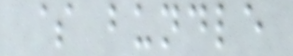$ bundle
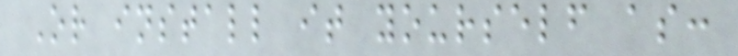Or install it yourself as:
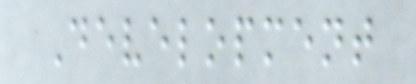Development
